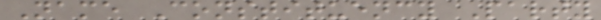Name Constituency Party
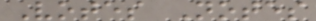Votes Notes
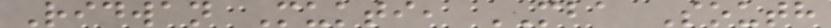Ridwan Mukti, MBA South
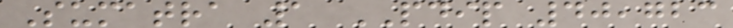Sumatra 1 PDIP 40,723
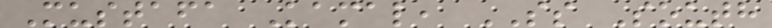Mustafa Kamal, SS South
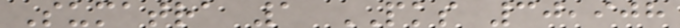Sumatra 1 PKS 30,908
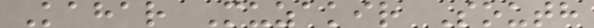Kahar Muzakir South
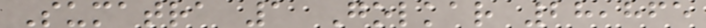Sumatra 1 Golkar 28,865
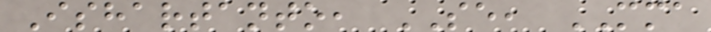Ishartanto, SE, MMA
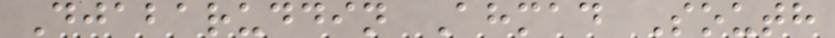Djabaruddin Ahmad South
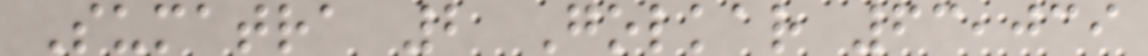Sumatra 2 Golkar 63,039
